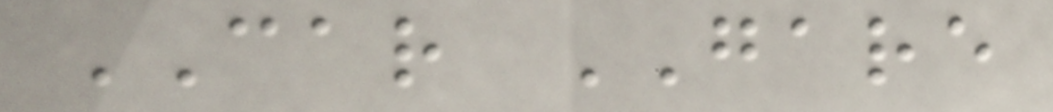CAR GARE
